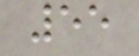55
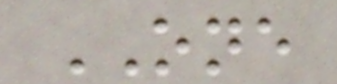ONE
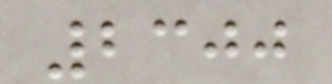2300
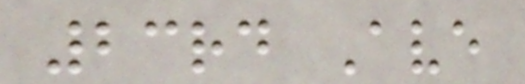23rd Ave
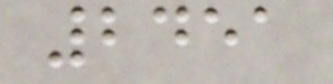2451
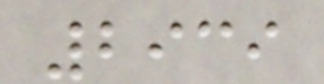2939
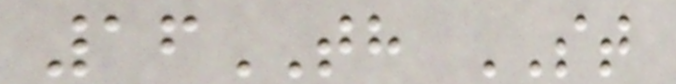16TH ST
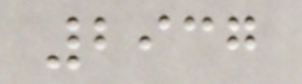2937
